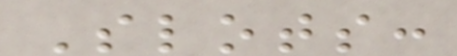Slots:
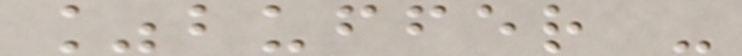%buffer -
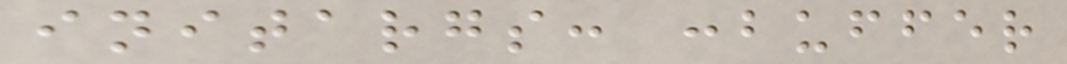initargs: :buffer
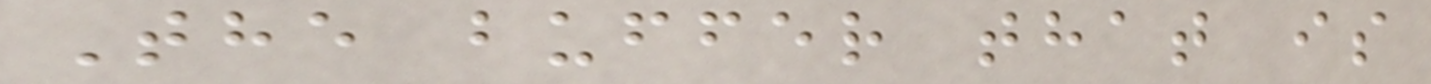The buffer that is
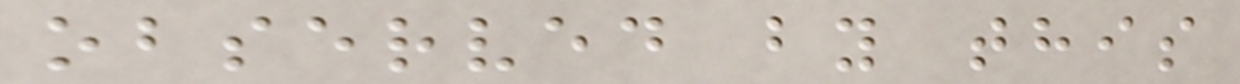observed by this
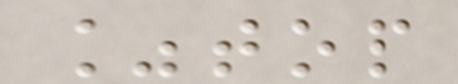%top
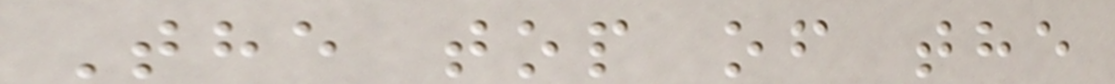The top of the
